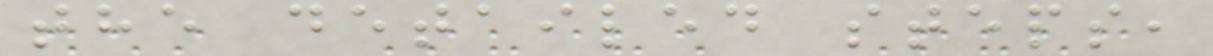the detailed steps,
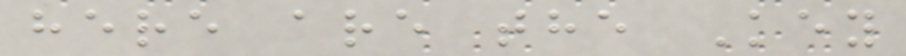here are the Key
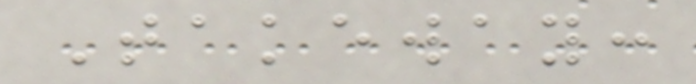Takeway:
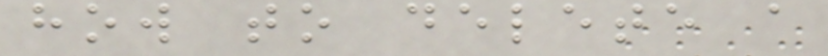how to delete a
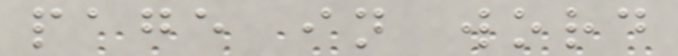page in word
